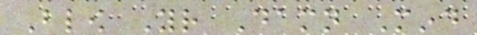Blow Your Damn Mind
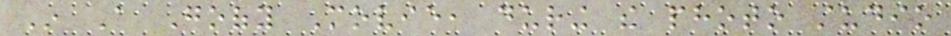In A Goofy Movie, during the photo studio
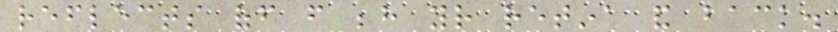reflects off from behind your retina and back.
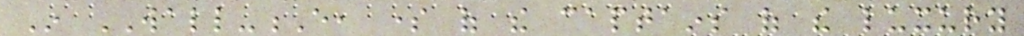In WALL-E, some of the captains of the luxury
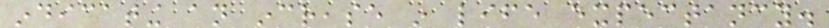indicating an increase in life expectancy.
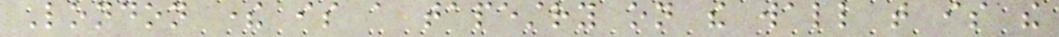London there is a tapestry on the wall that is the
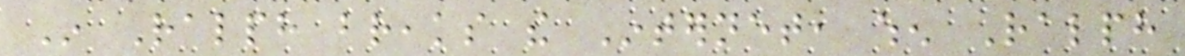In Ralph breaks the Internet, when Ralph
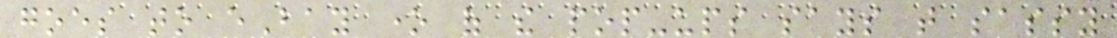goes to eBay one of the pop-ups says that sassy
